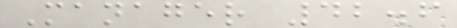Manager 42.6
